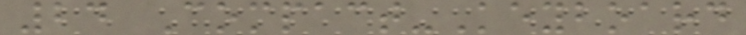24 Compact-Keyboard
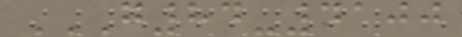G84-4100
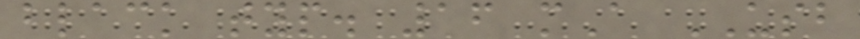black typ. 16 mA USB
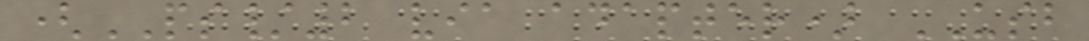(PS/2 via adapter) USB
